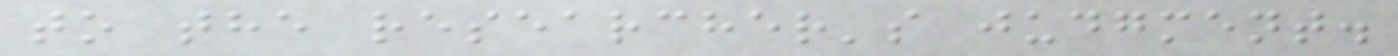to the researcher's judgment.
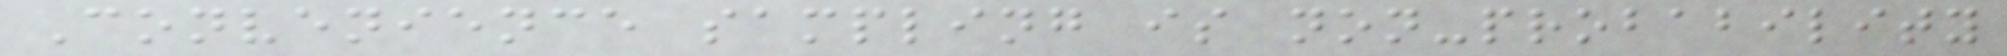Convenience sampling is non-probability
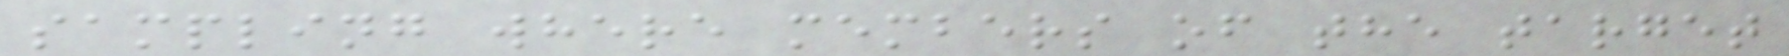sampling where members of the target
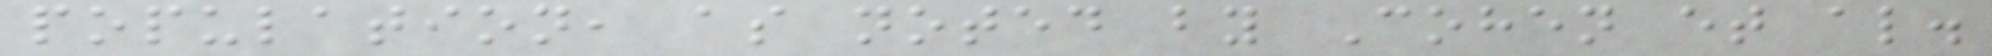population, as noted by Cohen et al.
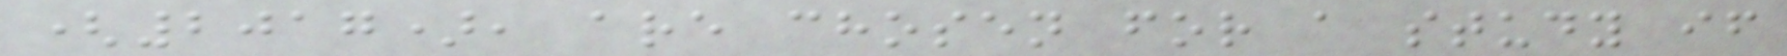(2017), are chosen for a study if
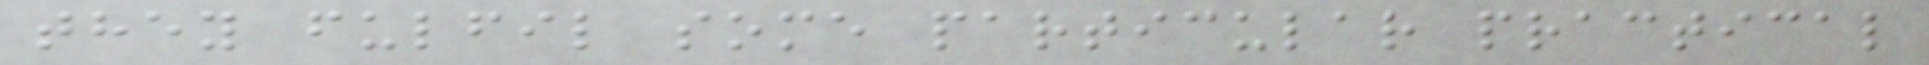they fulfil some particular practical
